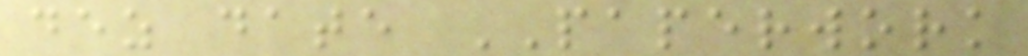dez date PAPERWORK
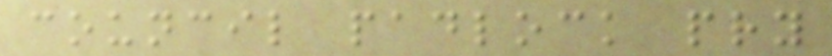council padlock pry
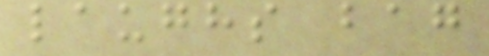laughs bag
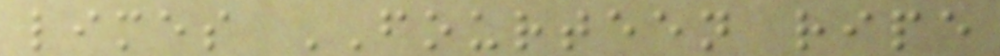limes FOURTEEN ripe
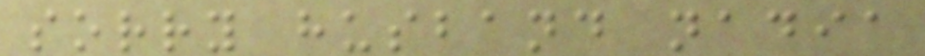sorry husband nadia
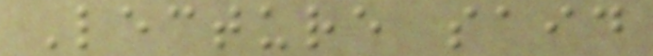Lecture said
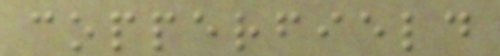copperfield
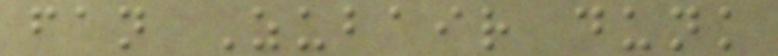fan Zubair dunk
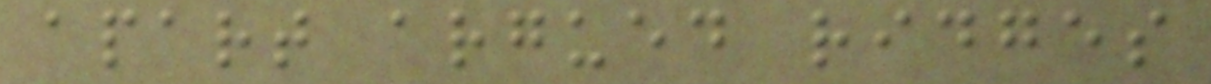apart argued ridges
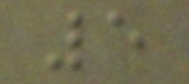5
